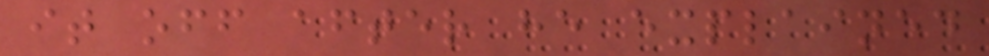it off after he explained
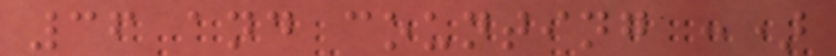36 and counting :)
